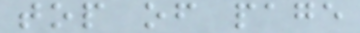top of page
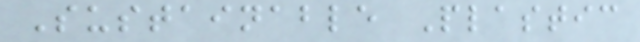Sustainable Plastic
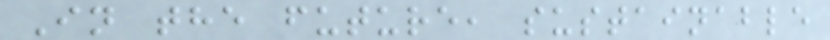In the future, sustainable
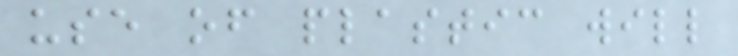use of plastic will
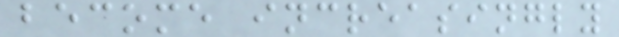become increasingly
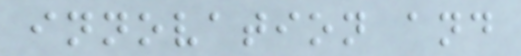innovation and
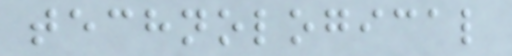technological
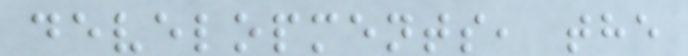developments, the
